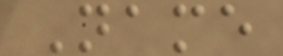Name
